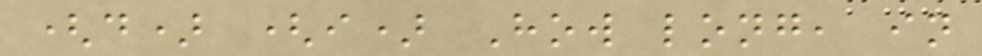(d) (i) How long, in
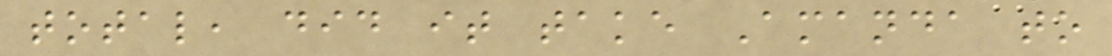total, did it take Amanda to
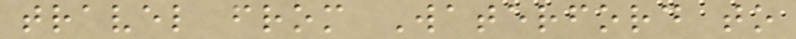travel from Waterford to
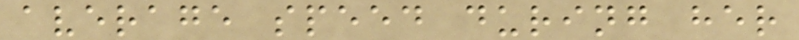average speed during her
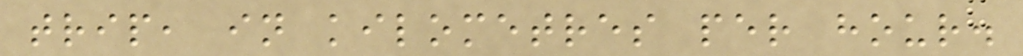trip, in kilometres per hour.
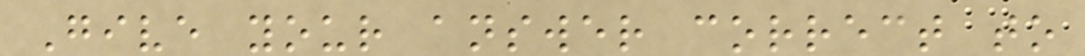Give your answer correct to
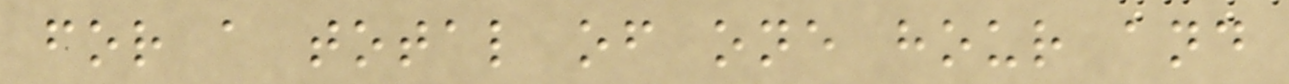for a total of one hour and
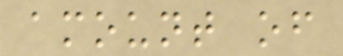amount of
